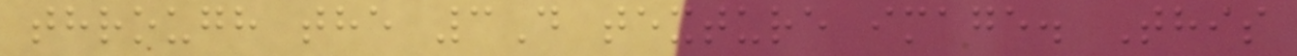through the 3D texture image. This
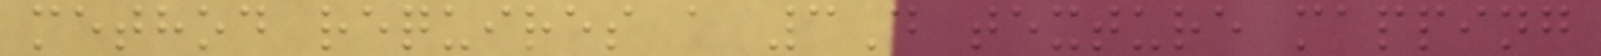method requires a 3D texture mapping
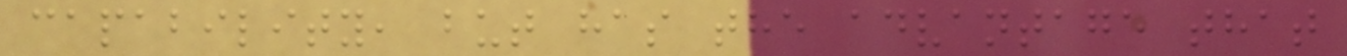capability, but has the advantage that
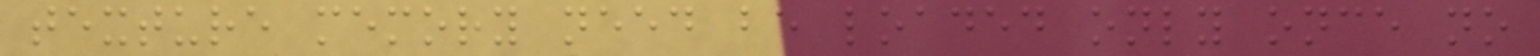texture memory need be loaded only once no
